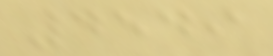4549
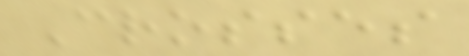Crosses
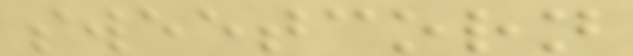sweetcorn
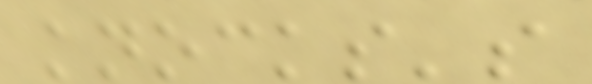knocks's
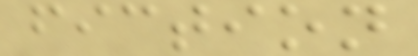fiction
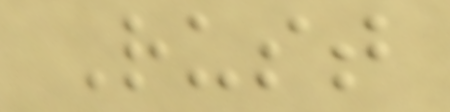Rust
